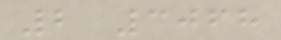2 3068
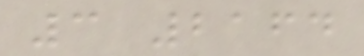3 2164
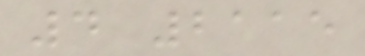4 2115
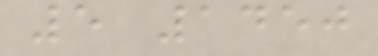5 1450
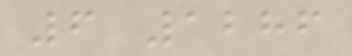6 1286
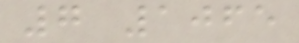7 1065
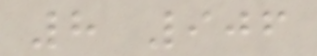8 906
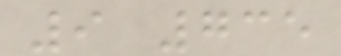9 735
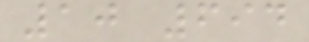10 694
